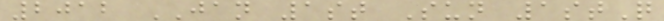2012 JAN 1st Sun 1stQ
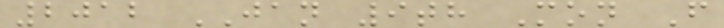2012 JAN 9th Mon F
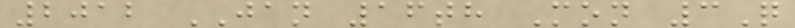2012 JAN 16th Mon 3Q
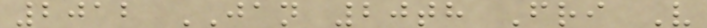2012 JAN 20th Fri V
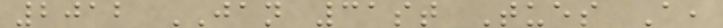2012 JAN 31st Tues A,
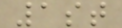1st
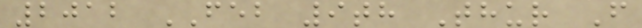2012 FEB 9th Thur F
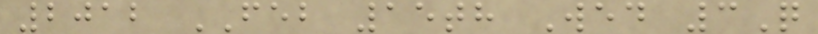2012 FEB 15th Wed 3Q
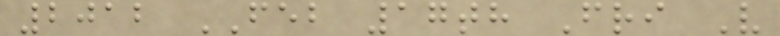2012 FEB 17th Fri V
